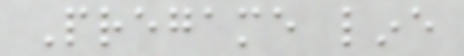Pregame line
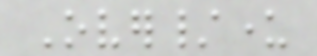Over/under
